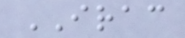IRAC
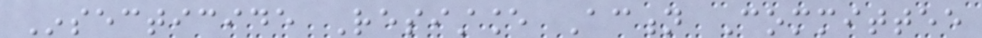Insecticide Resistance Action Committee
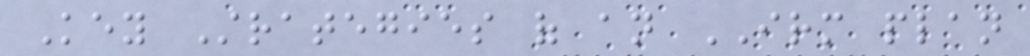Key Strategies of an IRM plan
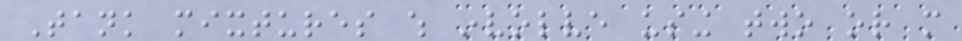Tank mixtures which involve using two or more
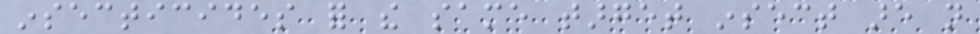insecticides for the same target insect are not
